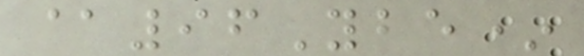@96Ybe*
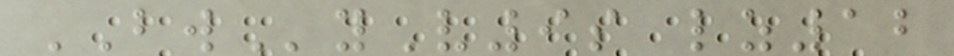BWyV9s lz12
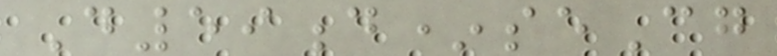D59d*seCg
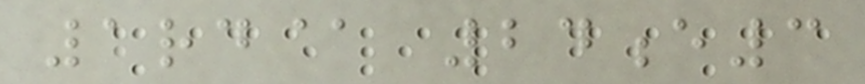1rd@ 24e3
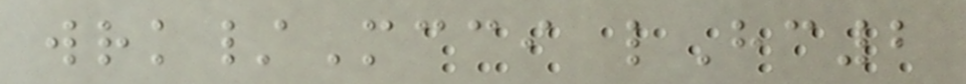wrk/Mcci lHc2
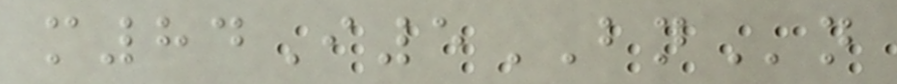m84I5BNn
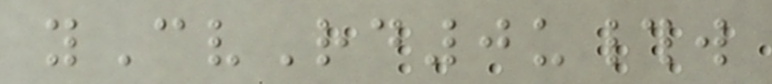yCvRd0u#w
